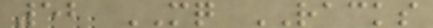52 MQ RACKS
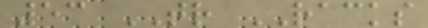53 TR RACKS
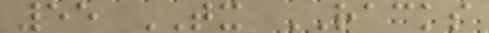55 TX RACKS
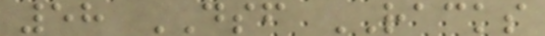58 DSF RACKS
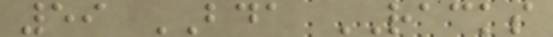59 BDA RACKS
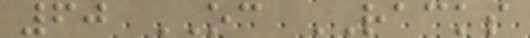60 OC RACKS
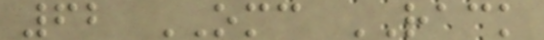62 OMC RACK
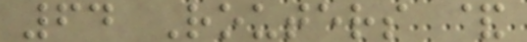64 Routers &
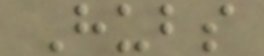Hubs
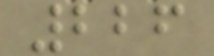226
